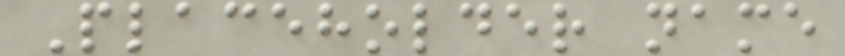Placeholder name
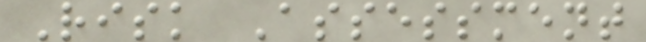Risk Assessment
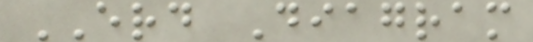ERD Diagram
